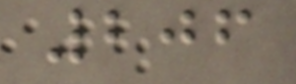206
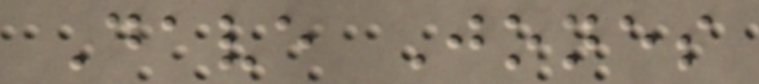Dave Jones
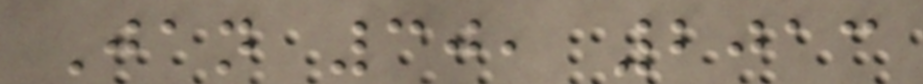Jan 30, 2013
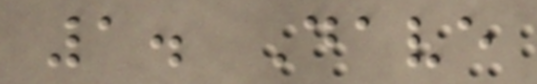1. Dave
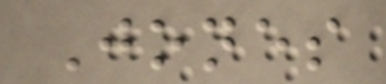Jones
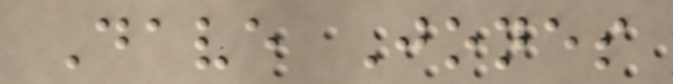Dave Jones
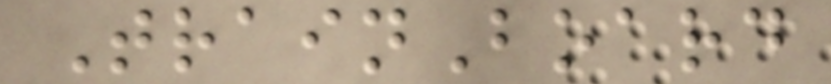TrainBoard
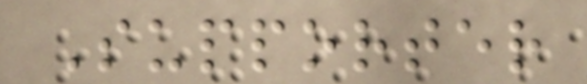Supporter
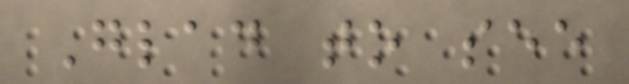Glad to see
